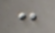:
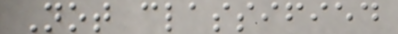Not classified
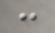:
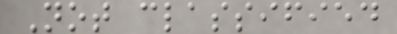Not classified
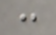:
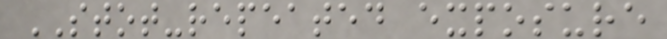STOT-repeated exposure
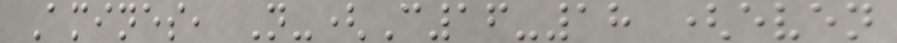Amines, N-(C16-18 (even
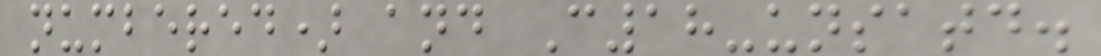numbered) and C18-unsatd.
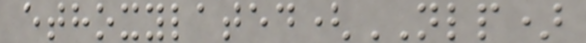ethoxylated(NLP)
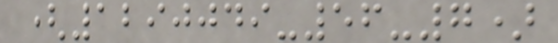(1290049-56-7)
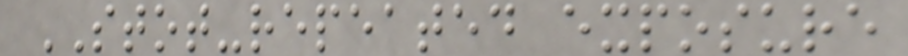STOT-repeated exposure
